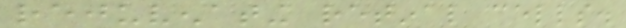rejuvenating retinal cells.
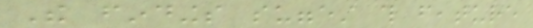The findings suggest this feature
